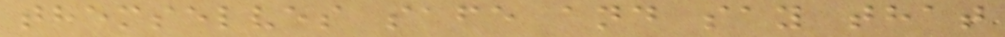themselves safe and say that
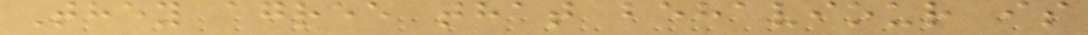They agree that behaviour is
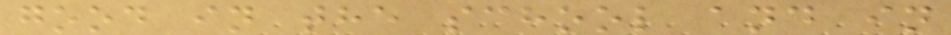good in the school and in
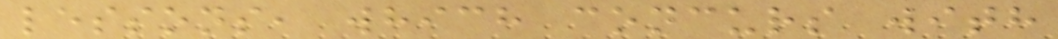lessons, which concurs with
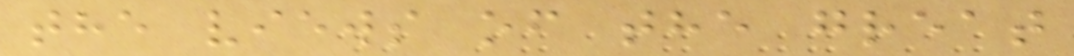the views of the great
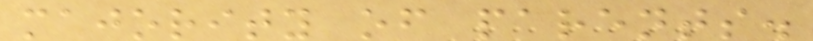majority of parents.
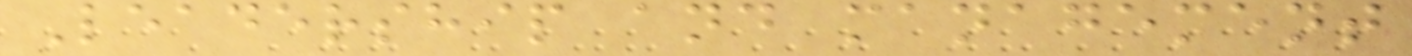Leadership and management
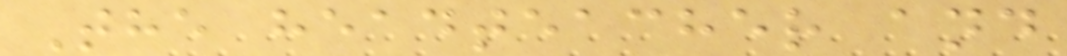The headteacher and
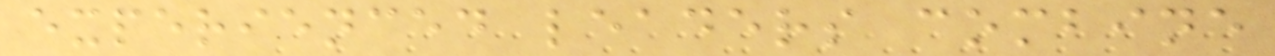experienced leaders combine
